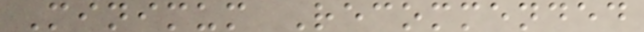Minimum Recommended
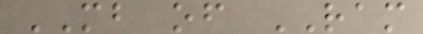MB of RAM
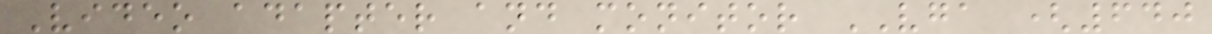Video adapter and monitor VGA (640
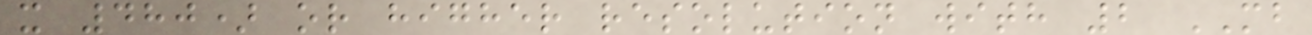x 480) or higher resolution with 2 MB
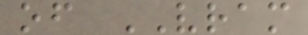of VRAM
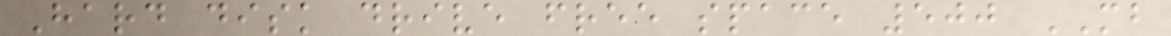Hard disk drive free space 500 MB
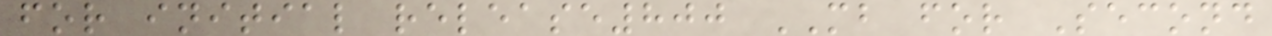for initial release800 MB for Second
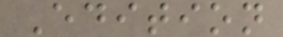Edition
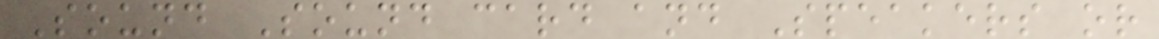Sound Sound card and Speakers or
